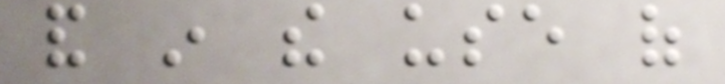and in the use of
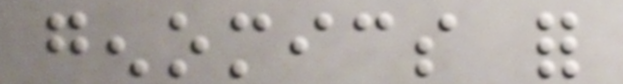genomics for
